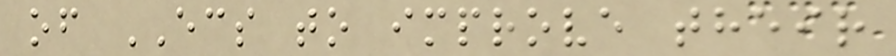of ECS to improve their
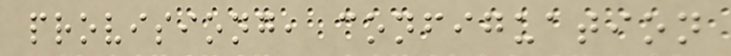provisiong, configuation
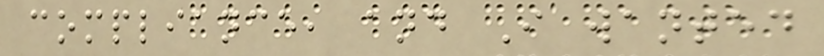compliance, and I wanted
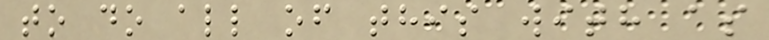to do all of this with as
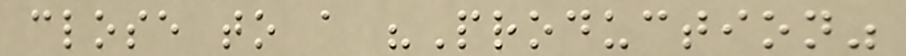close to a "Production"
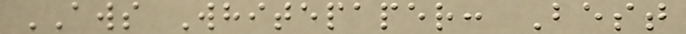AWS Whitepaper: Best
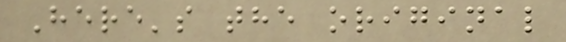Here's the original
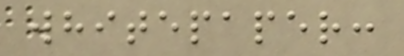whitepaper:
